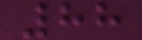88
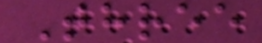Three
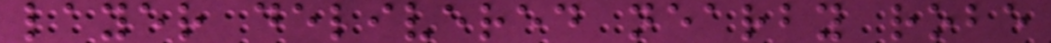layer delivered nearby robe
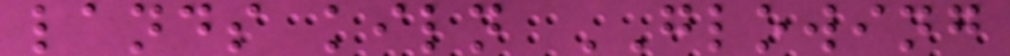lands kiln GLOWING
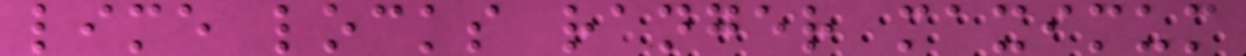lime locks ranger maximum
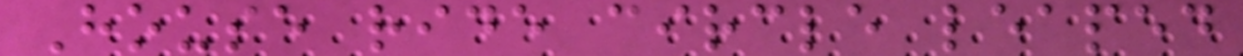House ride circle leaped
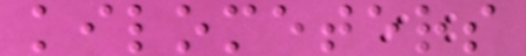kilometers
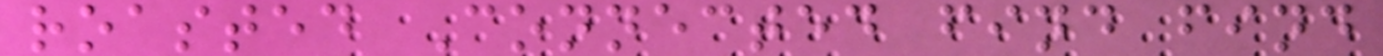roasted Connected find find
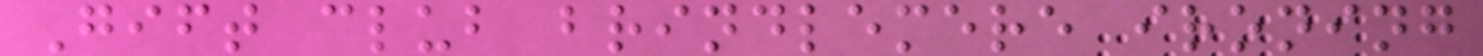Gift club brindlemere ironing
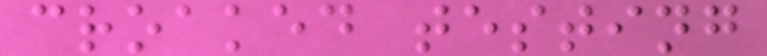croaked testing
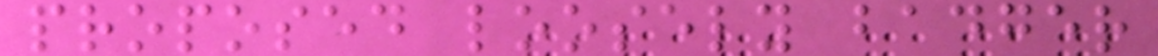proposed loosely badger
